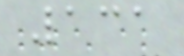131
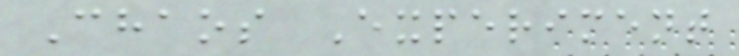Chaos Experiment
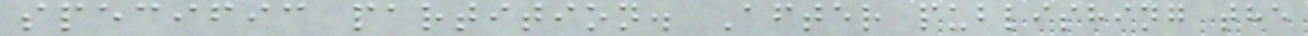specific partition. After publishing the
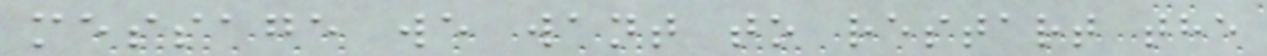message we want to restart the
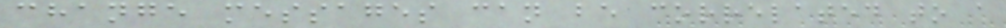change messages can be correlated to a
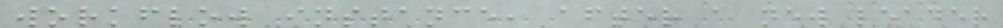workflow instance, after a new leader
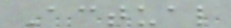Actual
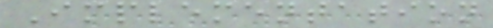Implementation
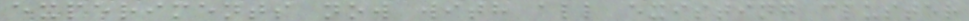experiments now with all existing cluster
